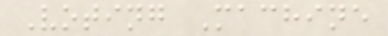Voting Machine
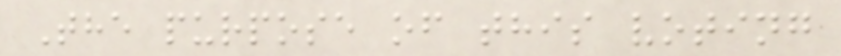The purpose of this voting
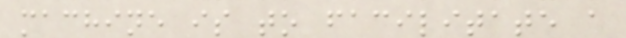machine is to facilitate a
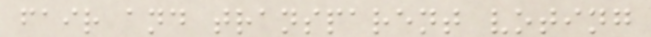fair and transparent voting
